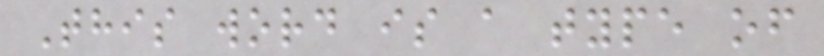This word is a type of
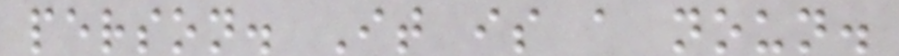person. It is a noun.
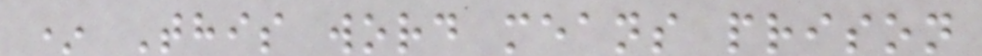* This word means prison
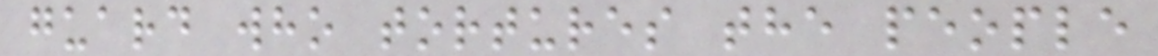guard who tortures the people
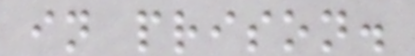in prison.
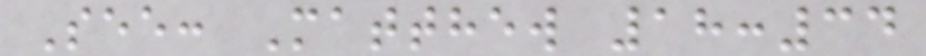See: Matthew 18:34
